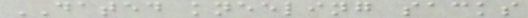DATED kneeling sacks
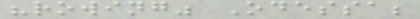"rowing" Odessa;
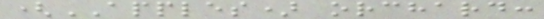(APPLES) orchard:
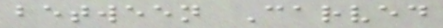between Carved
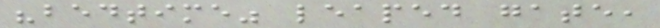"bedtime" leaped gate,
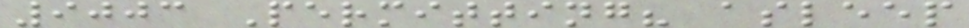9003 Permitting? asleep
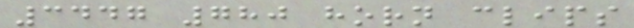3447 780 horn clips
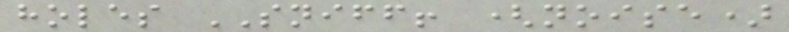holes SNIFF! (noise)
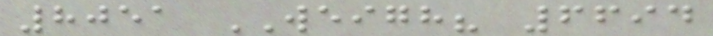8051 WEIGH? 6694
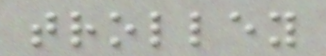trolley
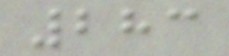283
